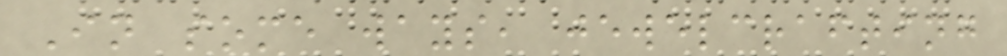In some ways, jewelcrafting
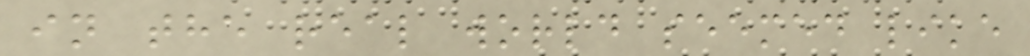in the real world seemed like
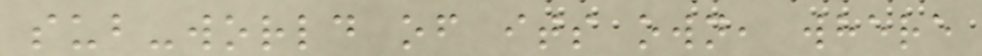sub-world of its own, where
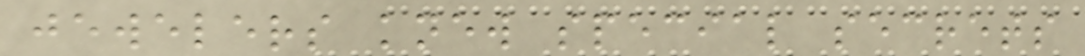jewelers knew special secrets
